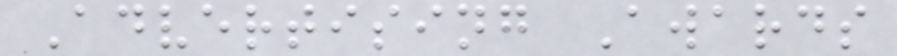Advertising Awards
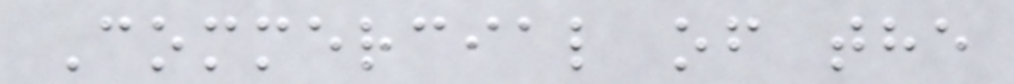Commercial of the
